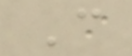C
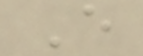E
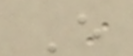E
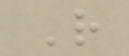R
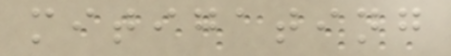mitigating
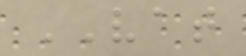VAT
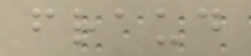fraud
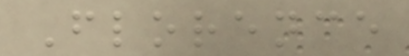Florence
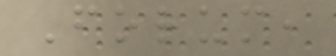Forum,
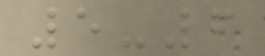5-6
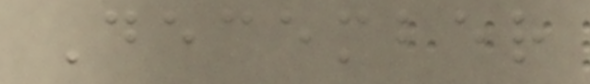December
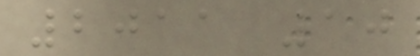2011 10
